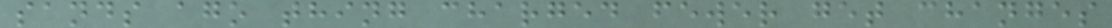sands ago thing charged fewer get changes
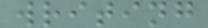writing
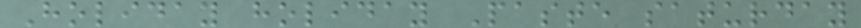Holiday holiday Paste saturday
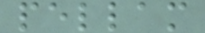pellam
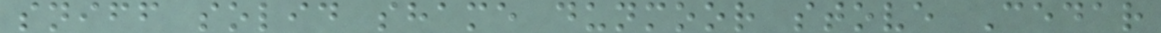sniff solid shame dunmoor stove Cedar
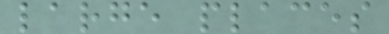large places
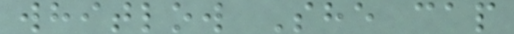whitlow She cap
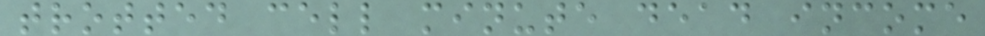trotted cell minute dead income
